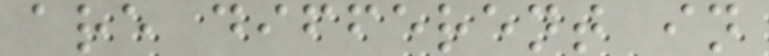are different in
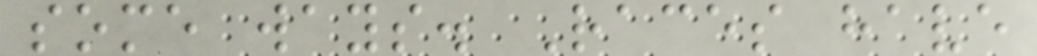some ways. Races have
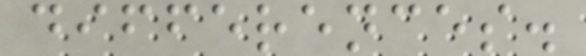differences.
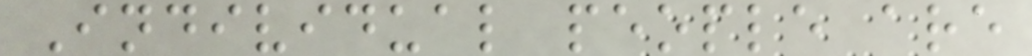Individual people are
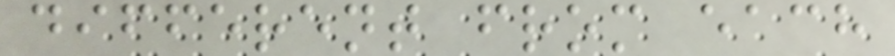different from each
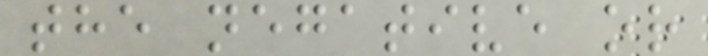the negative or
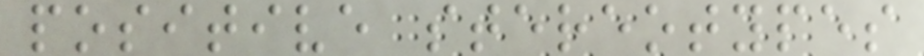positive stereotypes
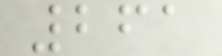261
